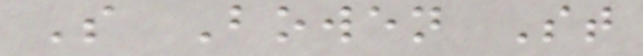S Bowen St
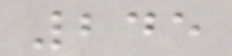245
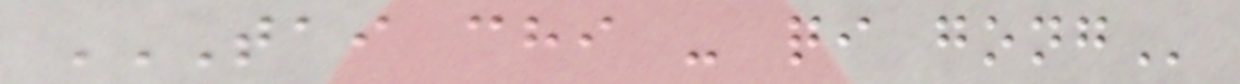TAI CHI - QI GONG
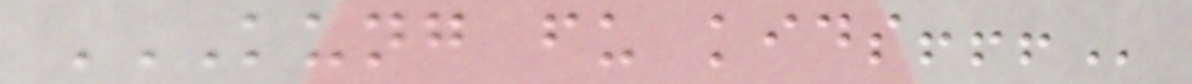KUNG FU KIDS!!!
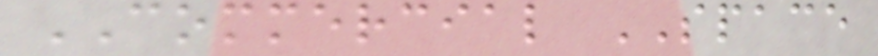COMMERCIAL SPACE
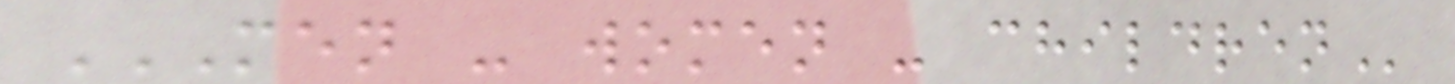MEN - WOMEN - CHILDREN
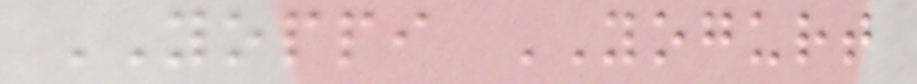YOPPI YOGURT
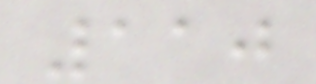110
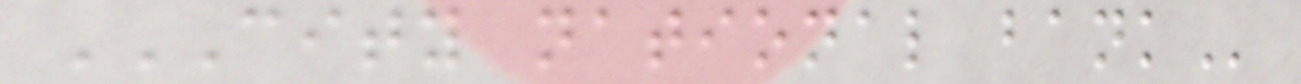CITY NATIONAL BANK
